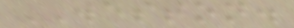WESTON.
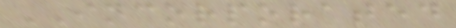INCORPORATED
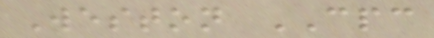Weston CPC
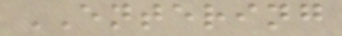ENTERING
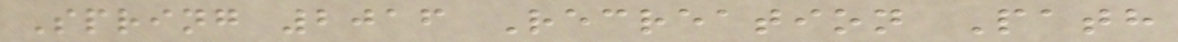Spring 2016 Recreation Path
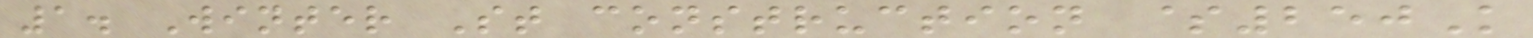1. Winter St construction $250K
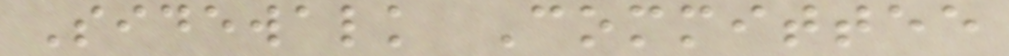Sidewalk Committee
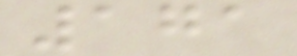171
